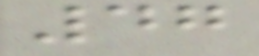47
